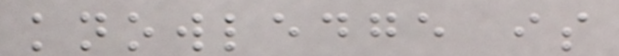knowledge is
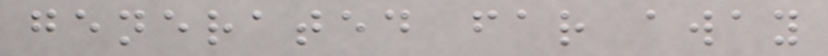generated far away
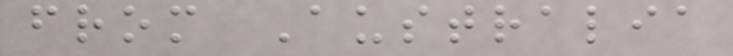from Australia
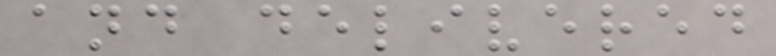and delivered
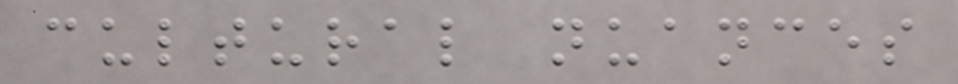cultural nuances
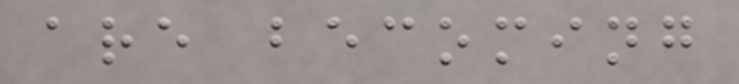are becoming
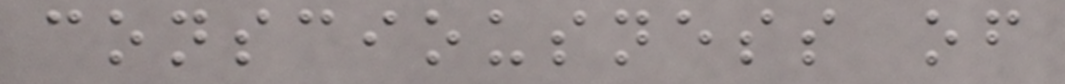consciousness of
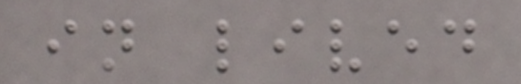in lived
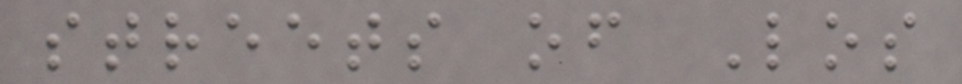streets of Los
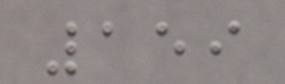159
